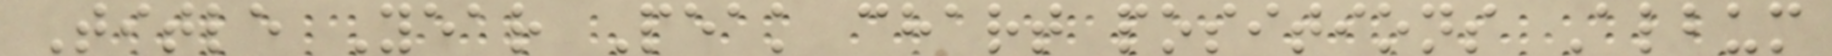Title Year Peak chart positions Album
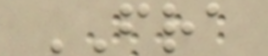FRA
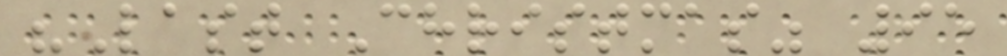"Last Christmas" 95
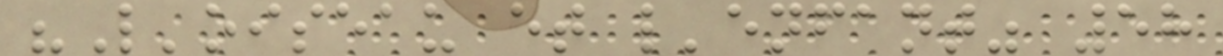"L'oiseau et l'enfant" 58
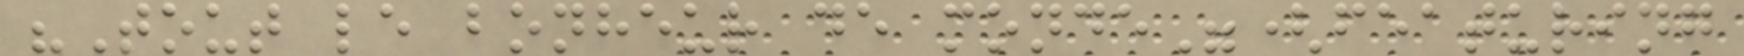"Tout le bonheur de monde"(featuring
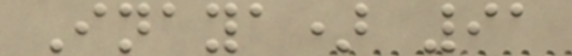Inaya) 91
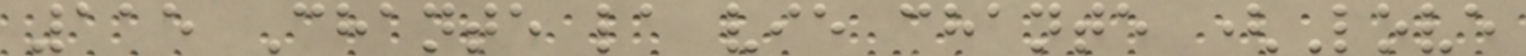115 Chante la vie chante (Love
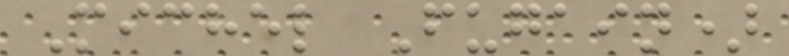Michel Fugain)
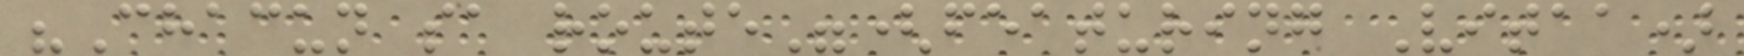"Chacun sa route"(featuring Vitaa)
